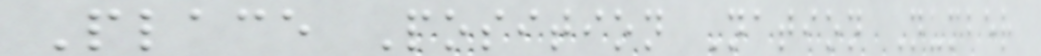Place Position Nation Number
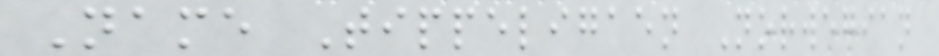Name Tippeligaen Norwegian
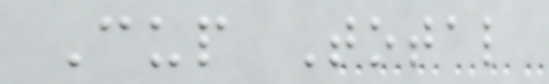Cup Total
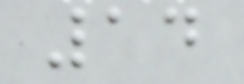14
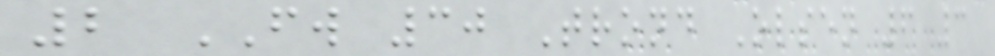2 FW 30 Trond Olsen 6 3
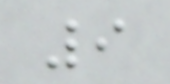9
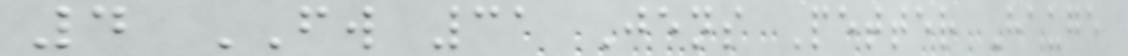4 FW 31 Jens Petter Hauge
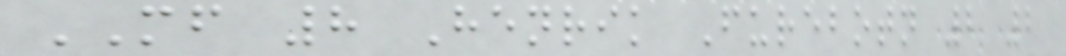MF 8 Henrik Furebotn 2 2
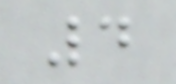4
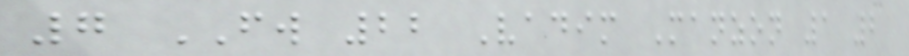7 FW 22 Vadim Manzon 1 2
